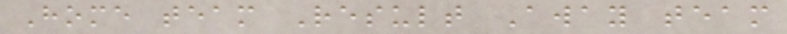Home team Result Away team
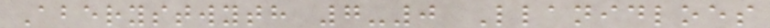Aberystwyth 7-0 Llanidloes
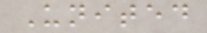United
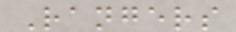Rangers
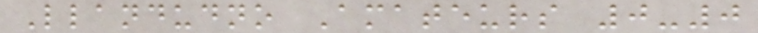Llandudno Amateurs 0-0
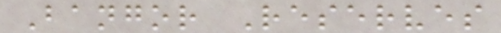Bangor Reserves
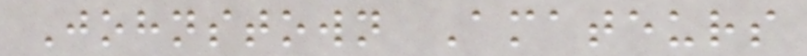Johnstown Amateurs
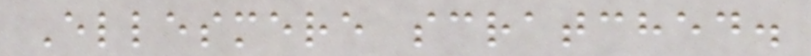Ellesmere scratched.
